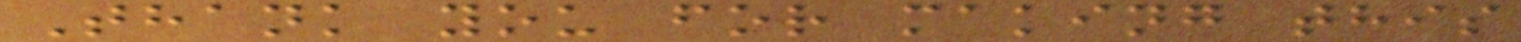Thank you for making this
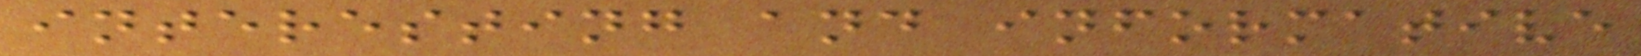interesting and informative
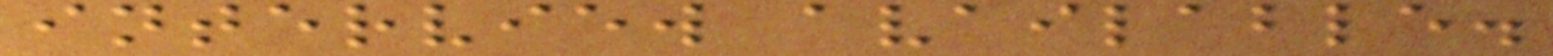interview available.
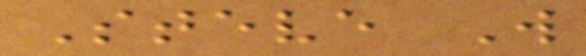Steve W
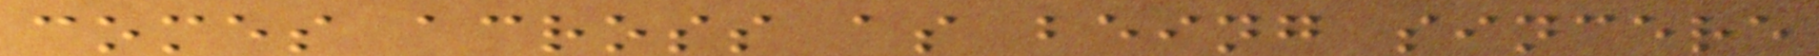comes across as being sincere
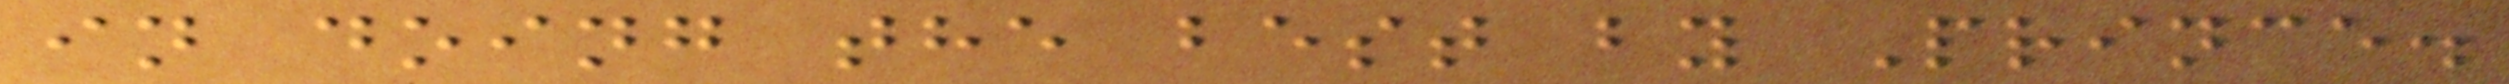in doing the best by Prince.
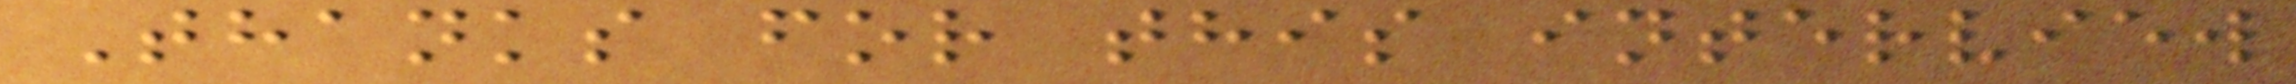Thanks for this interview
